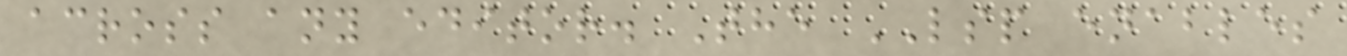across any editor. The LSP enables
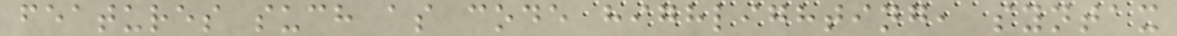features such as code highlighting, syntax
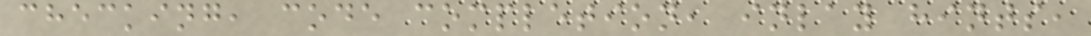checking, code completion, inlay hints,
